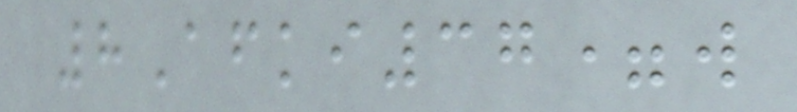8Afki37=w
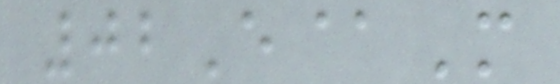02E@M
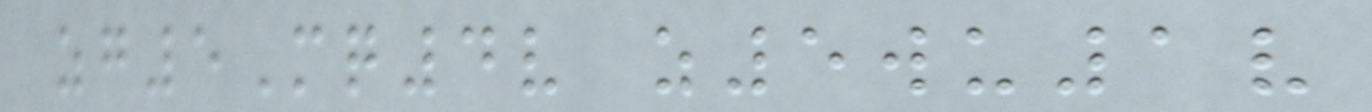zg5Mq4v z5wu1v
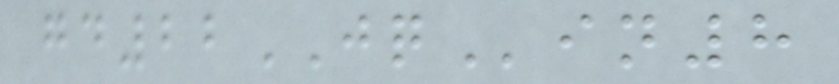gd22JQin8
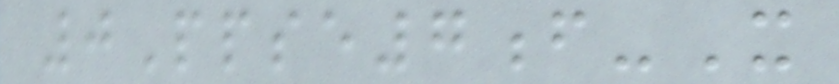0Ppse7f-X
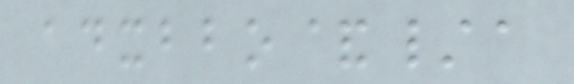adxbbo&/a
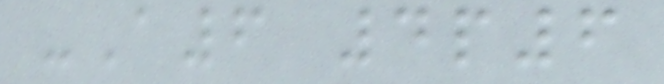-A6 4p6
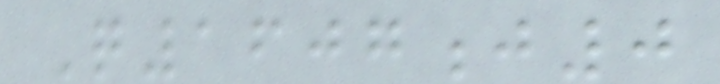Q1607j0
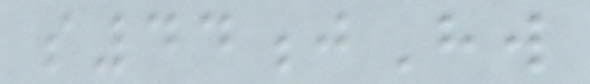s44jHw
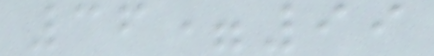36=99
